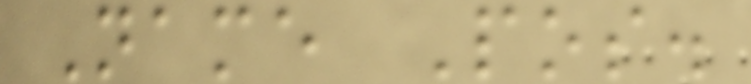Name Pos.
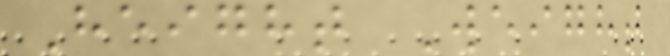Height Weight
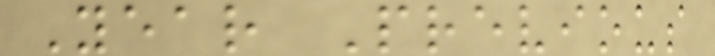Year Previous
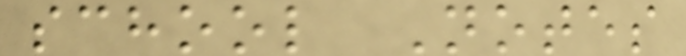school Notes
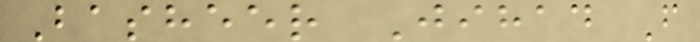Basheer Jihad F
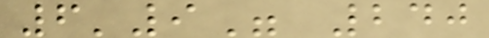6'9" 240
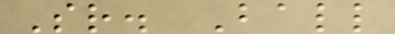Sr. Ball
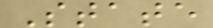State
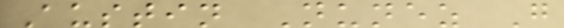Austin Nunez G
